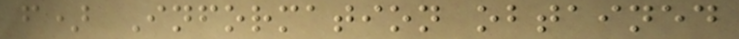f) Information obtained
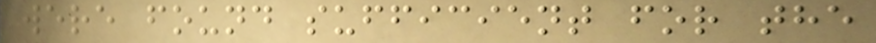were found sufficient for the
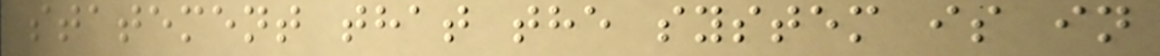statement that the system is in
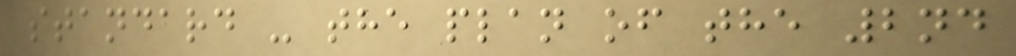standard - the plan of the 2nd
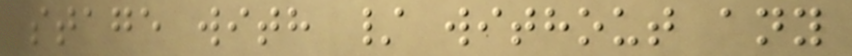stage with / without any
